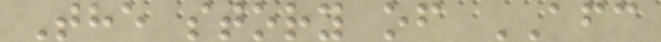The story of AFC
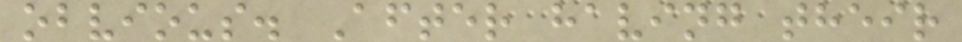obvious. After having their
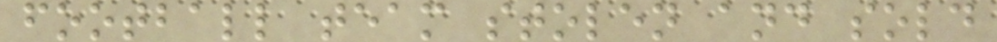football team stolen and sold
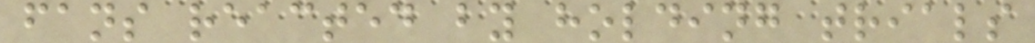fans reacted by holding trials
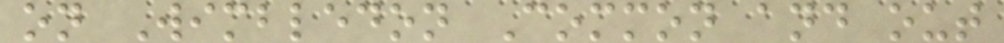on Wimbledon Common and out
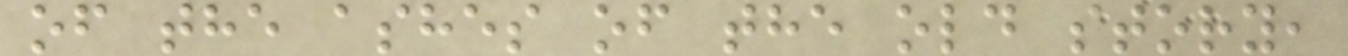of the ashes of the old story,
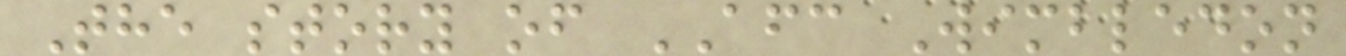The story of AFC Wimbledon
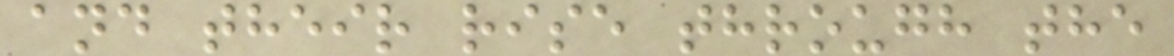and their rise through the
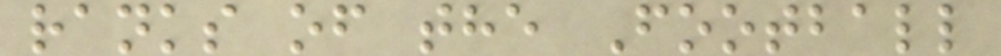ranks of the Football
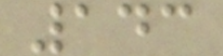143
